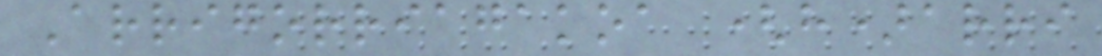Arrigorriagakoa (h)arri
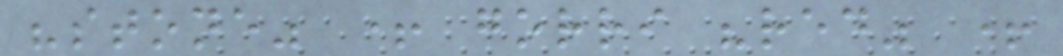"stone" + gorri "red" +
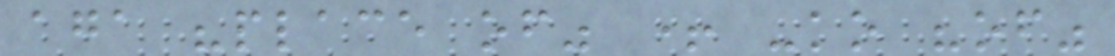aga "place of" + -ko "of"
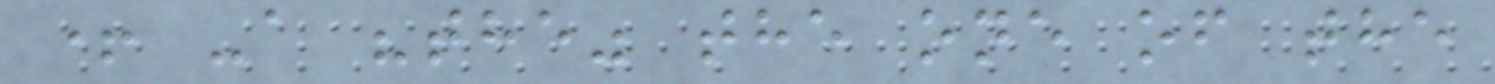+ -a "the" the one of the
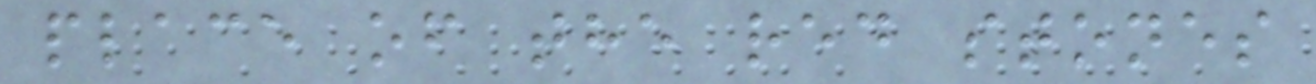place of the red stones
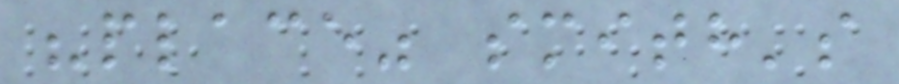"place" smith's
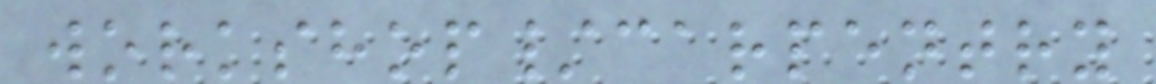workshop/carpentry
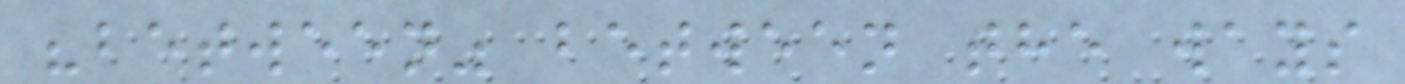"between" between the ways
